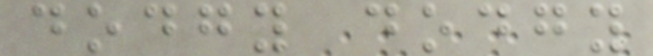dodgy dodgy
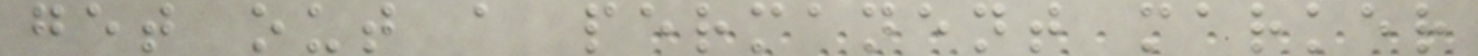get out a permanent marker
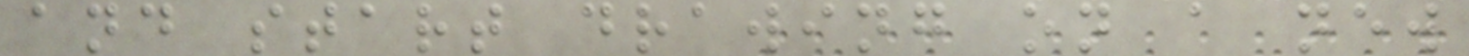and start drawing on a new
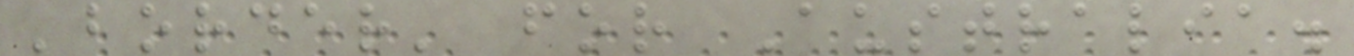'border' for Australia.
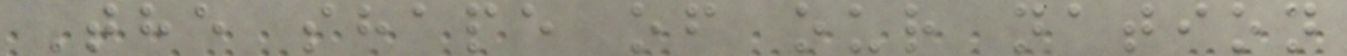The shape of our nation
